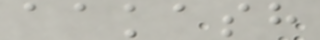aakash
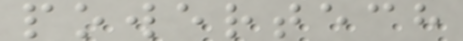powertech
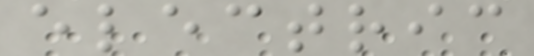electric
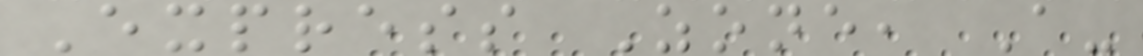Express Zone, A-
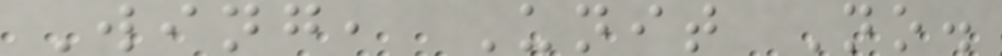Wing, Unit No.
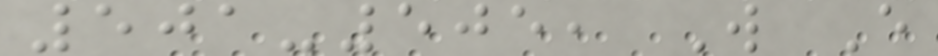501-505, W E
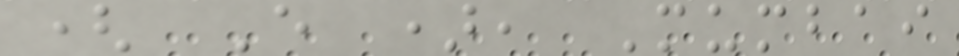( E ), Mumbai
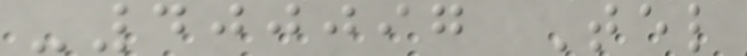-400097 Tel
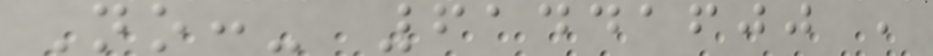No:- 61441600 ,
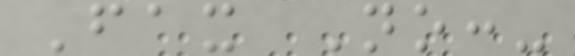Fax No:-
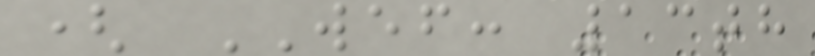( WEF: 13th
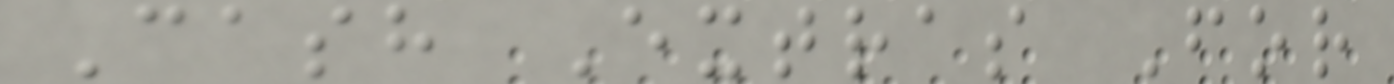Cash Extras For
